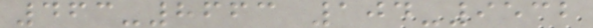463-8663 104-9532
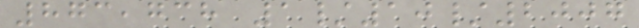873,738 1/10/2007
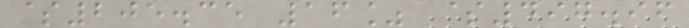$205.35 16% $497.96
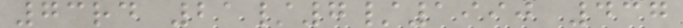73rd 21/7/1990 437
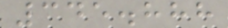345.888
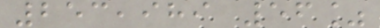253,989 56%
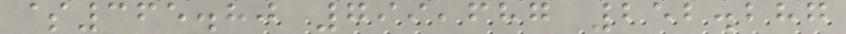$365.80 799,687 252.287
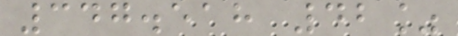347.518 42%
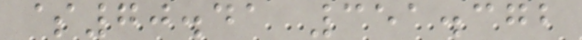$70.41 351.372
